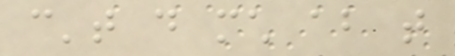can't do much about that
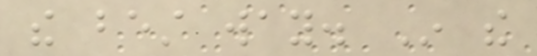the best way. In the
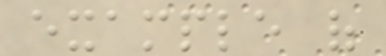example of
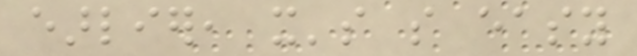earlier, it's so easy
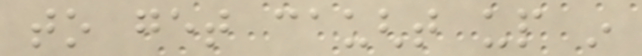to get caught up in
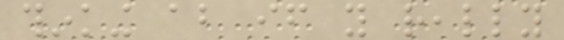thinking about if you really
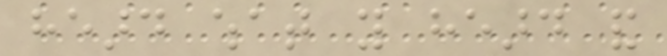heard what you heard and
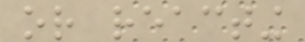or reacting
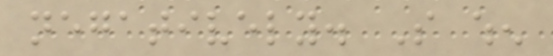negatively. So when
